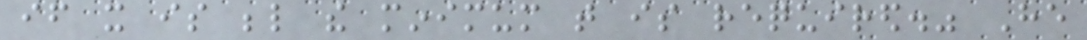if it is below the minimum that is required." He
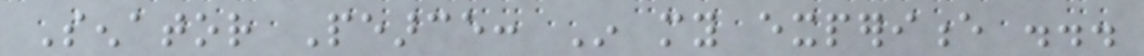Senator Pearce: In my experience ...
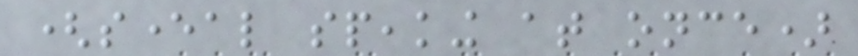(several speaking at once)
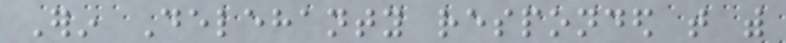Erin Delehanty responded that with
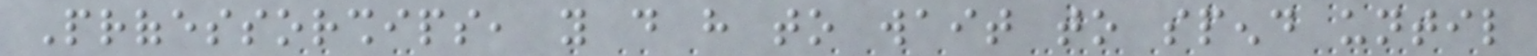Professorships, you do have to wait to spend until
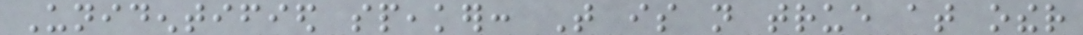Unidentified speaker: That is not true at other
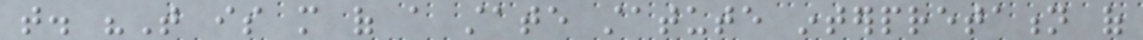that. "That is more of a state statute interpretation of
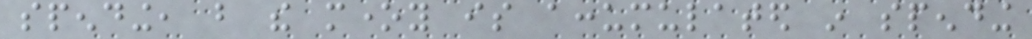spending, but the money is accumulated in spending
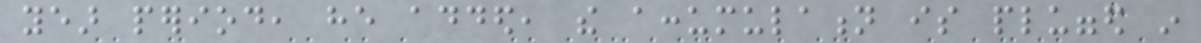year period, he added, the accumulation is plugged in
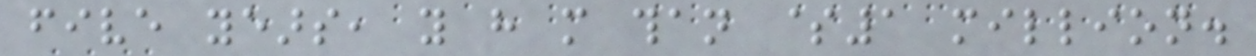five years, you have more than $1 million.
